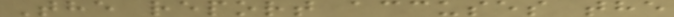The report accuses the
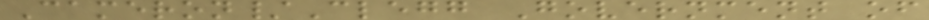Cameron/Clegg Government of
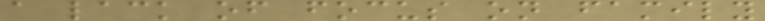a lack of focus on family
